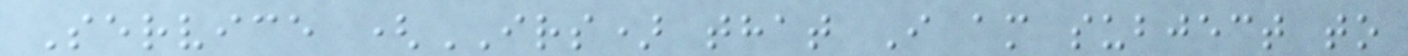Service (IRS) that I am subject to
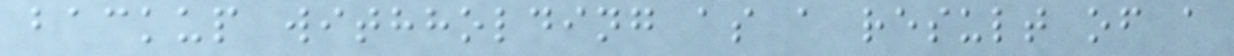backup withholding as a result of a
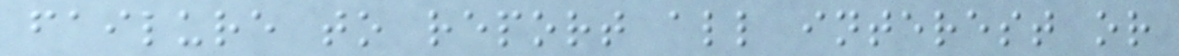failure to report all interest or
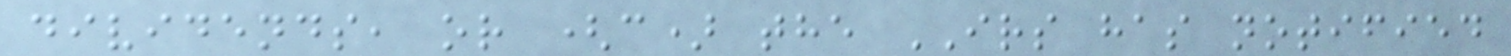dividends, or (c) the IRS has notified
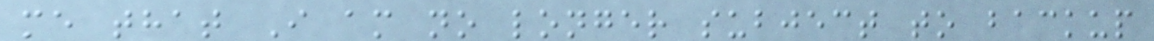me that I am no longer subject to backup
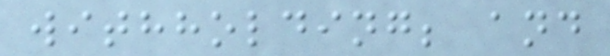withholding; and
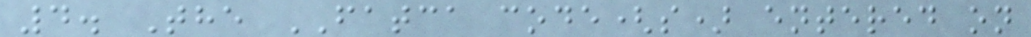4. The FATCA code(s) entered on
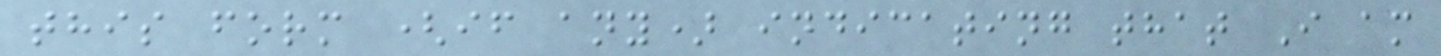this form (if any) indicating that I am
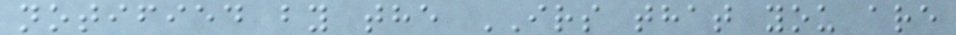notified by the IRS that you are
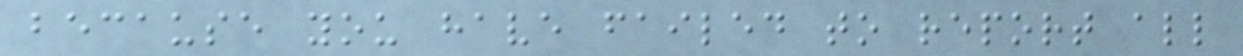because you have failed to report all
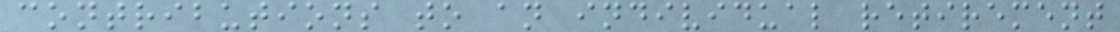contributions to an individual retirement
